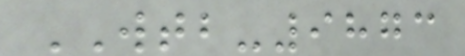WTB-9873
